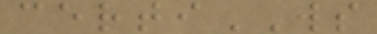certiWS
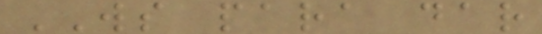WS para dar
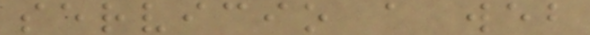servicio a web
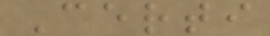Certi
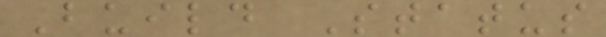Build Status
